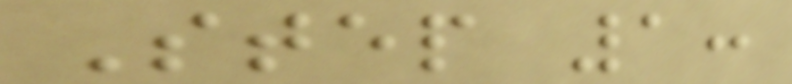Step 1:
